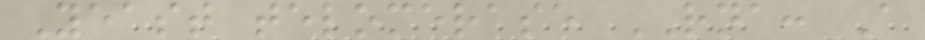Yeast telomerase RNA: A
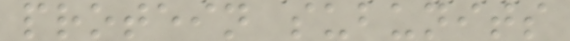protein subunits
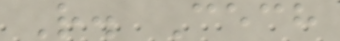R. Cech
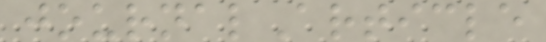journalArticle
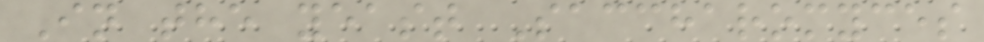In the yeast Saccharomyces
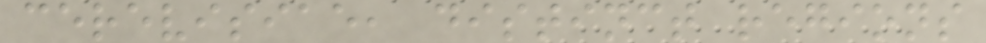cerevisiae, distinct regions
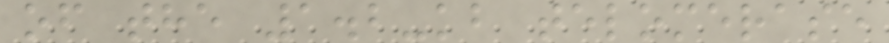of the 1.2-kb telomerase
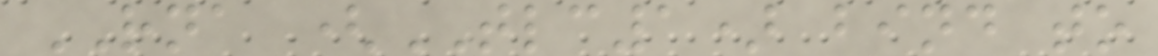RNA (TLC1) bind to
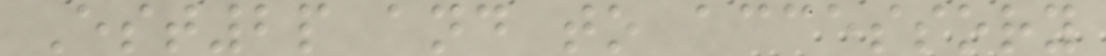Est2p and to accessory
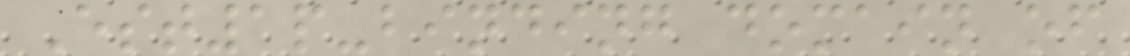Est1p-binding domain of
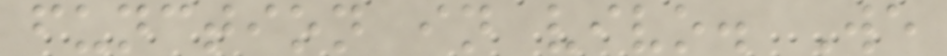function in vivo. We
